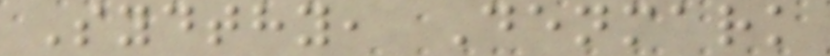Sydthy, Denmark
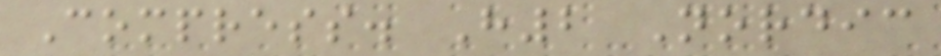Compress. H2 Nordic
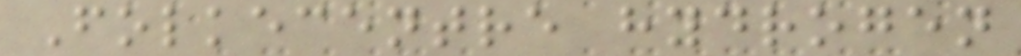Folkecentre hydrogen
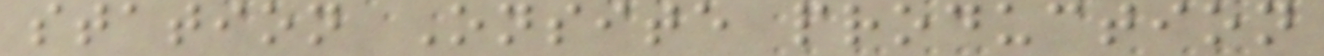station Onsite production
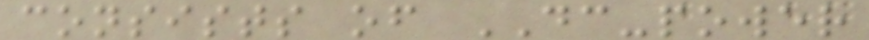consists of DC-power
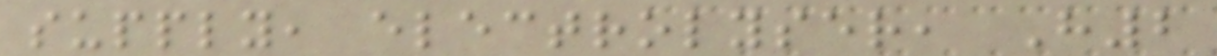supply, electrolyser, H2
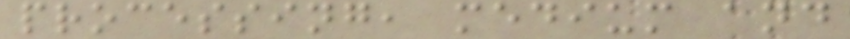processing, medium and
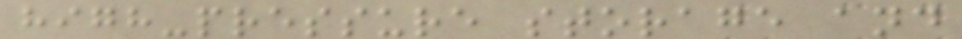high-pressure storage and
